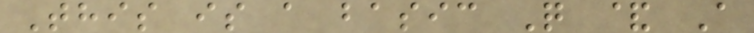This is a basic Q & A
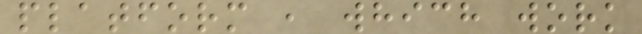platform , which work
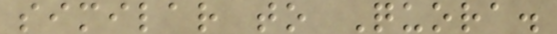similar to Quora.
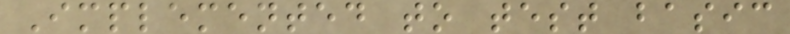Implemented to test basic
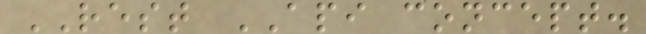REST API concept.
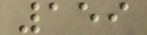159
